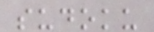sudoku
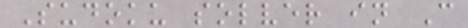Sudoku solver in C
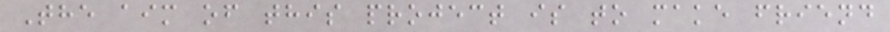The aim of this project is to make friend
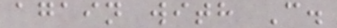again with C.
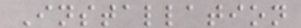Installation
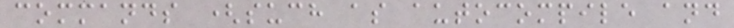commands (such as autocompile and
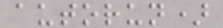autorun)
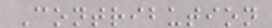Contribution
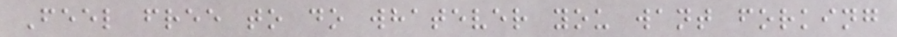Feel free to do whatever you want forking
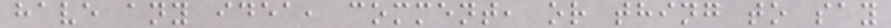have any idea, comment, or thing to say
